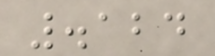.124
